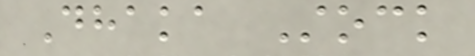Dhaka Stock
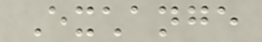Exchange
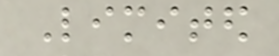Limited
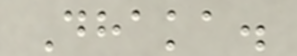Dhaka.
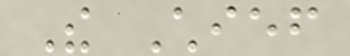The Chief
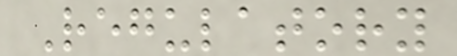Regulatory
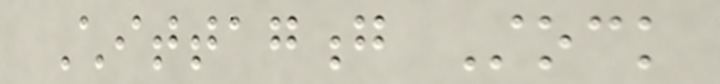Chittagong Stock
